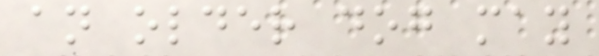an older dog may
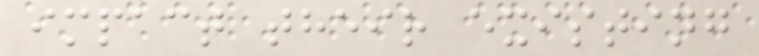impact their existing
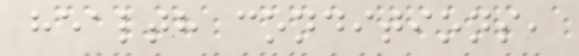health conditions,
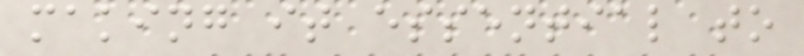making it essential to
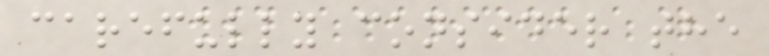carefully consider the
